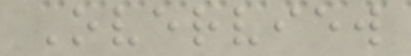Overview
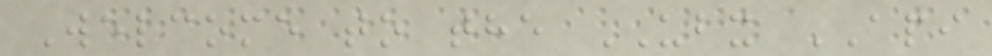Welcome to the UBX API
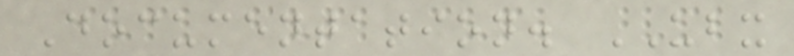Documentation. UBX
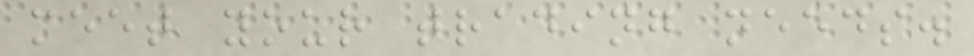meet your trading needs.
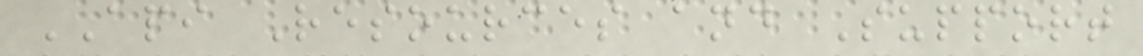API Resources and Support
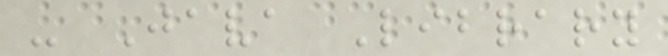- Java Library
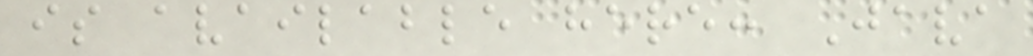is available here: Java
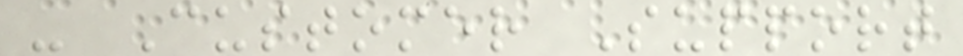- Customer Support
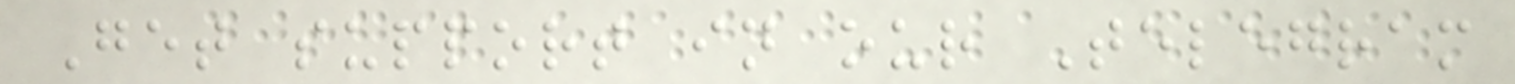Get support in our Telegram
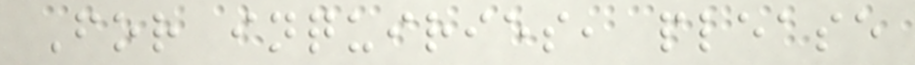For inquiries, please
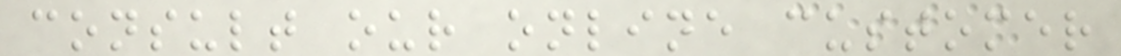consult our online customer
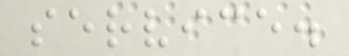service.
